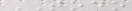TODO
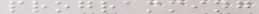programming
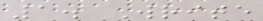1. Write
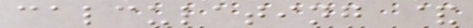calculating &
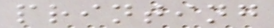printing
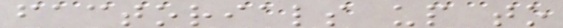factorials up to
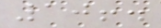10!.
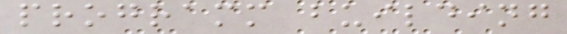programm building
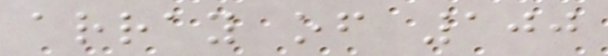array of 100
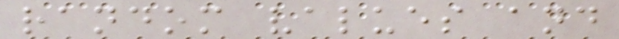random values and
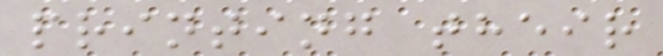printing their
